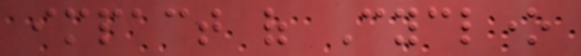impact of Cyclone
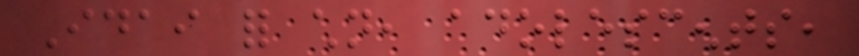Idai for children, adolescents,
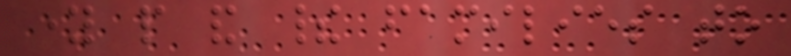young people and their families to
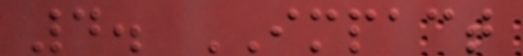4. IMPACT
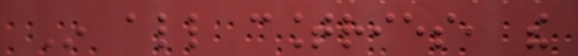In all countries, the
